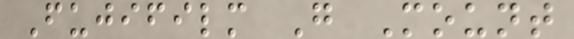Fujifilm G Mount
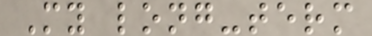My long-term
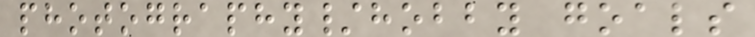photography/hobby goals
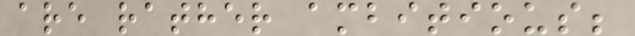are rather ambitious;
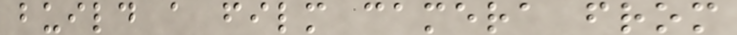build a film camera from
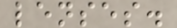lenses.
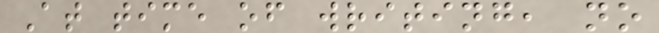At time of writing, no
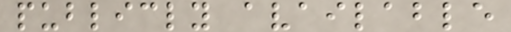publicly available
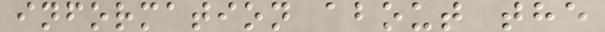information about the
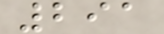291
